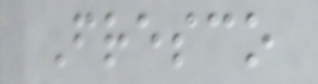Fresco
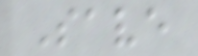Save
